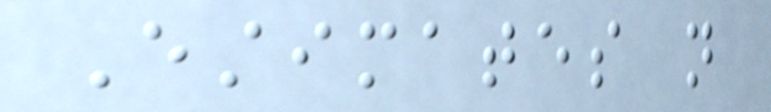Estimates not
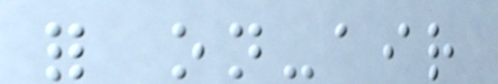for on-air
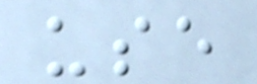use
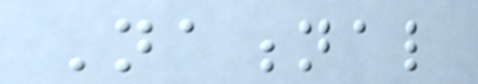National
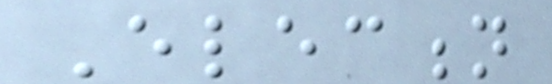Election
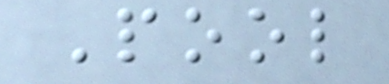Pool
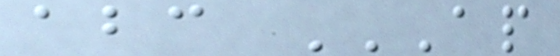abc AP
